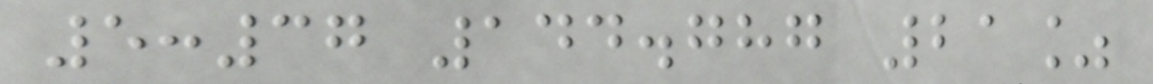5:37 144.787 21%
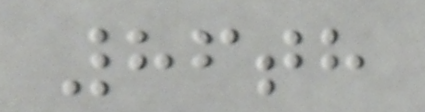86th
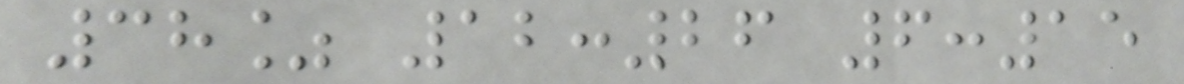38% 12:26 6:15
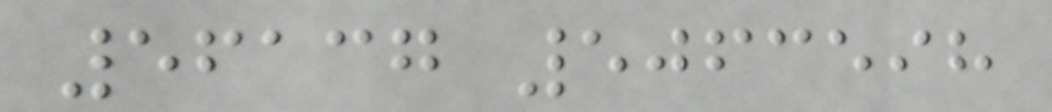56137 5063598
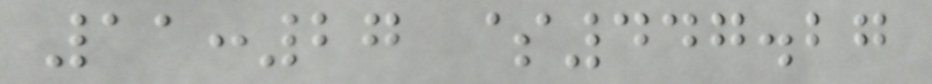11:27 $447.27
